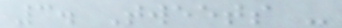3. Tweets -
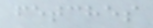fetches
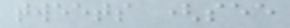tweets (see
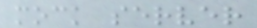mock server
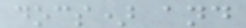docs) and
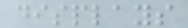displays
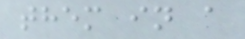them in a
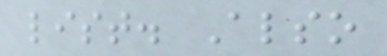list. Also
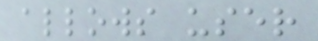allows user
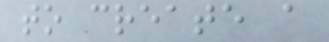to create a
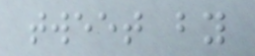tweet by
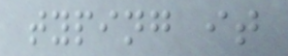typing it
